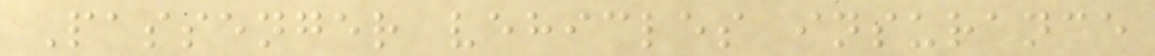Passenger vehicles insurance
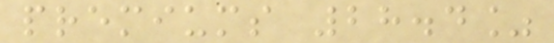premiums 28.4%
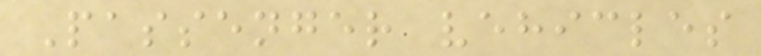Passenger vehicles
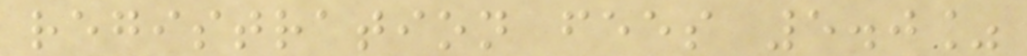registration fees 5.0%
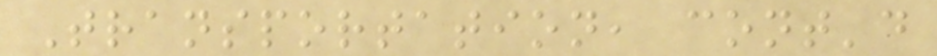Transportation, cont'd
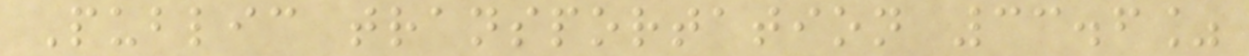Public transportation 33.6%
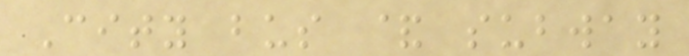City bus & subway
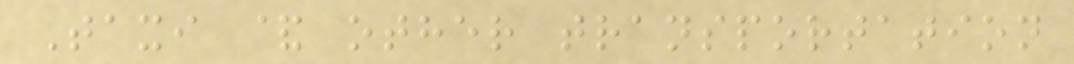Taxi & other transportation
